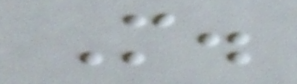M.
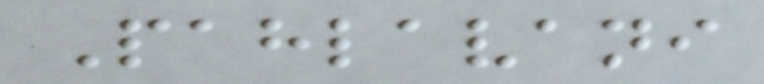Pahlavani
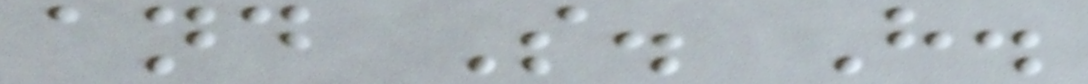and S. H.
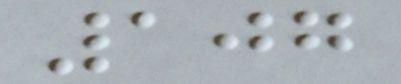107
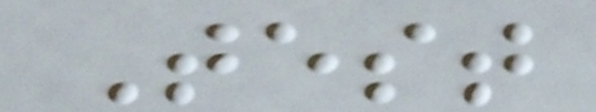Test
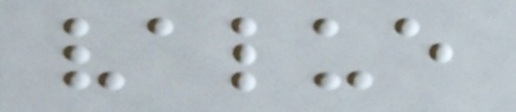value
